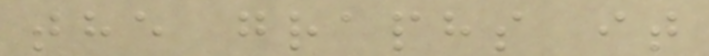the graphs it
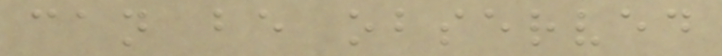can be observed
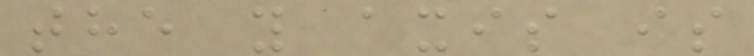the y axis is
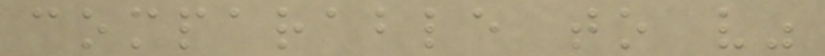comparable to v"
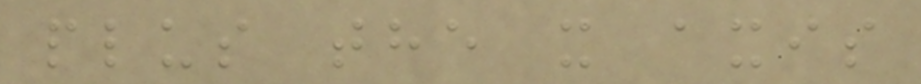plus the x axis
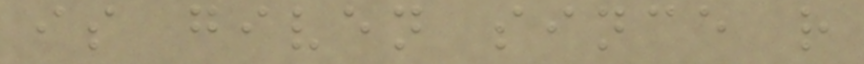is given since r
